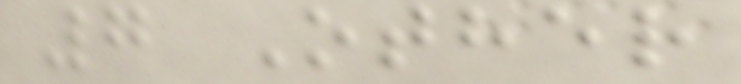7 Other
